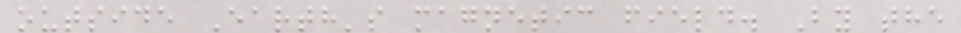outside Earth's magnetic field. By the
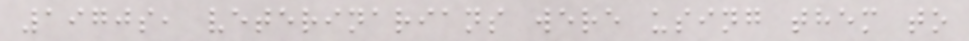1970s, veterinarians were using them to
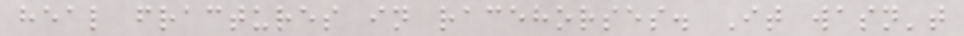heal fractures in racehorses. It wasn't
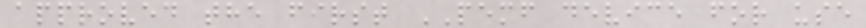approved the first PEMF device for use
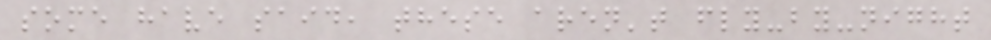some have said, these aren't fly-by-night
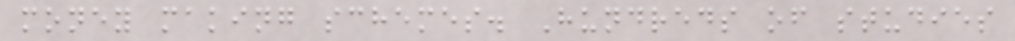money making schemes. Hundreds of studies
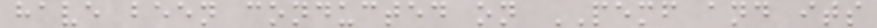have been conducted on PEMF and its
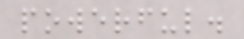powerful.
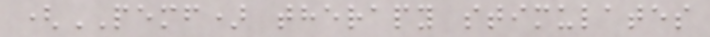(PEMF) therapy stimulates
